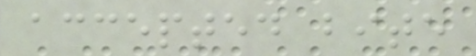accepted bite
